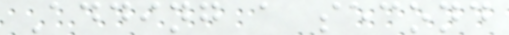Adding a second
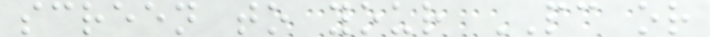screen to your PC or
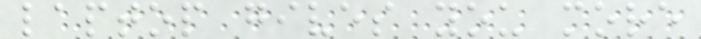laptop gives you more
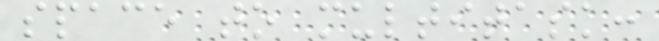space to multitask:
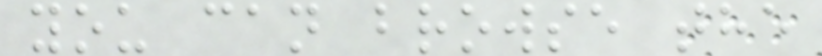you can browse the
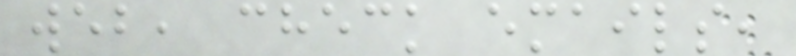web, check emails,
